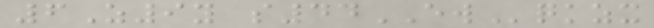6Z9y s44EWqkzx
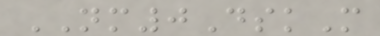NM0DskM
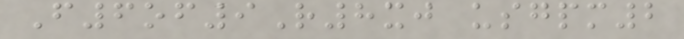F6of9R8xj usgpm2
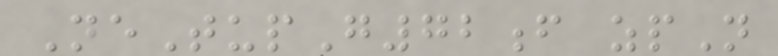NeTupG72f zpN
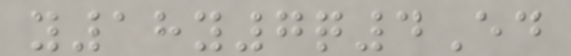y18y7q4Ed
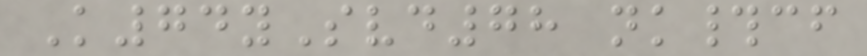K74ySvd78 nk#cf
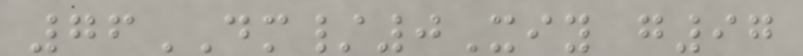76DM/0Xiy g97
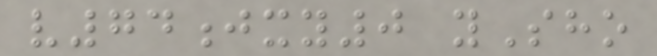v74jxy0 ySho
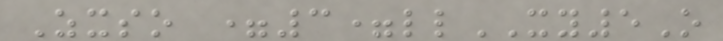Zxso =3=llXY5O
